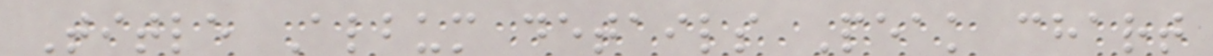Title Album details Peak chart
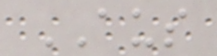AUS
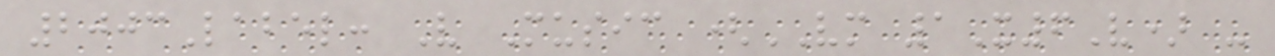2003Label: V Music (VM 1X6V) -
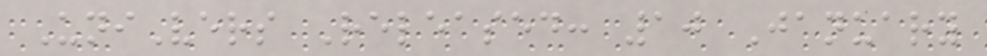UniVers Released: 10 January
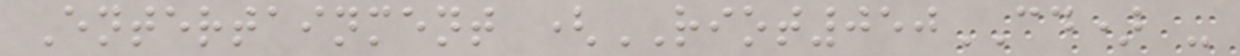Entertainment (RIOT050CD) -
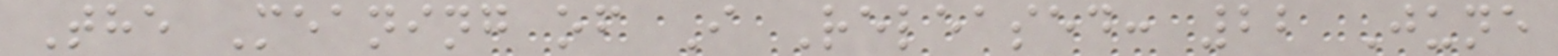The Meaning of I Released: 22 June
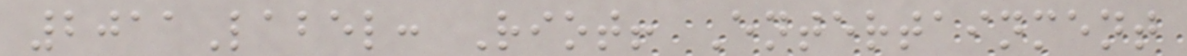2011Label: Riot! Entertainment
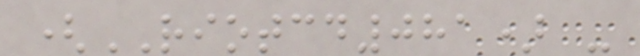(RIOTCD081) -
